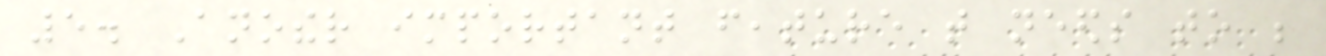5. Another important feature that needs to be
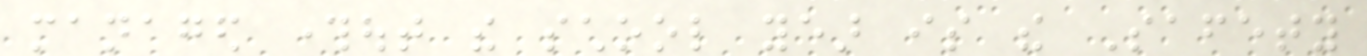managed throughout the school year is the Safety
